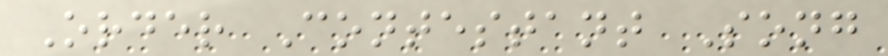Order Contestant Song
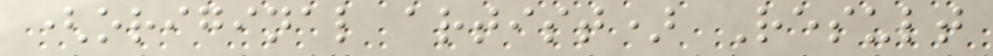(original artist) Result
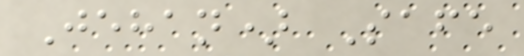Jehan) Safe
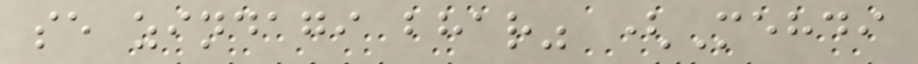se zindagi bhar" (Mehdi
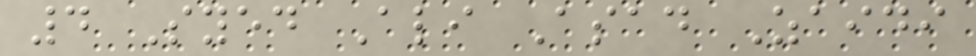4 Syed Ali Asad Zaidi
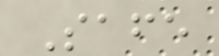Safe
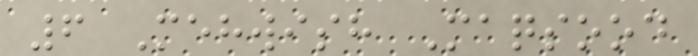6 Mehwish Maqsood
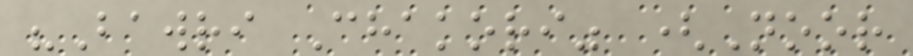"Bawri Chakori" (Noor
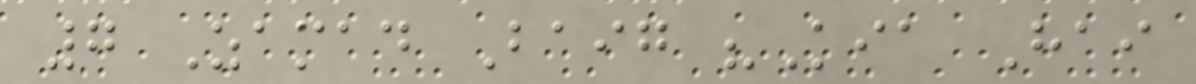7 Zamad Baig "Kia Hai
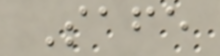Safe
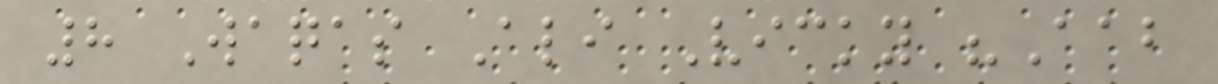8 Waqas Ali Vicky "Aab
